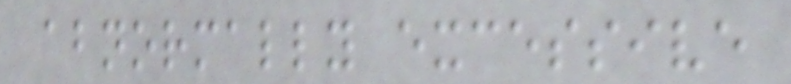abnormally excessive
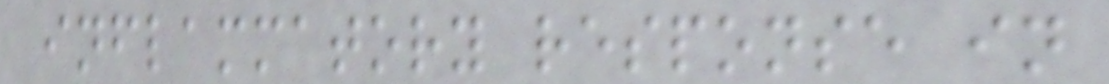inflammatory response in
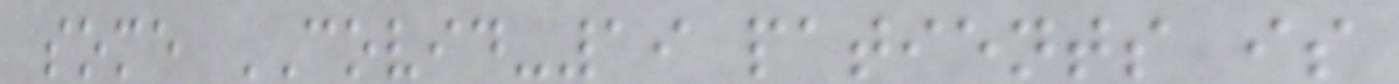some COVID-19 patients is
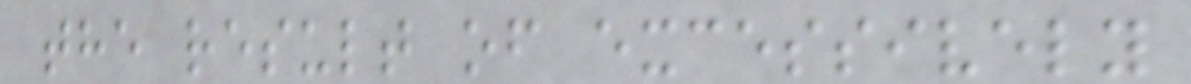the result of excessively
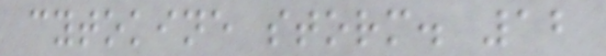cytokine storm. 12
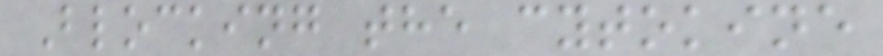Blocking the cytokine
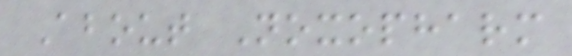About Noxopharm
